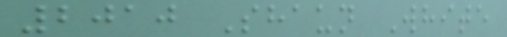2010 Shaun White
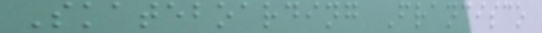Skateboarding Francisco
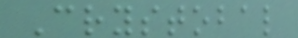Crystobal
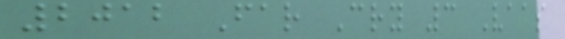2012 Far Cry 3 Vaas
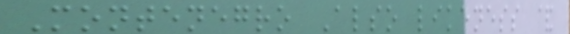Montenegro Also likeness &
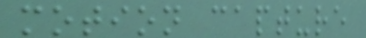motion capture
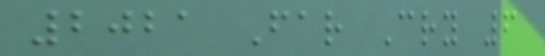2021 Far Cry 6
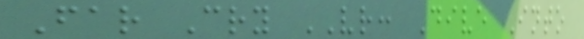Far Cry VR: Dive Into
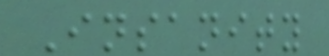Insanity
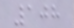108
